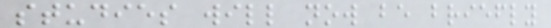studies will now be briefly
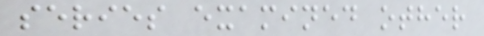series examined other
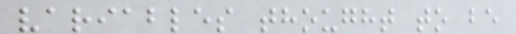variables thought to be
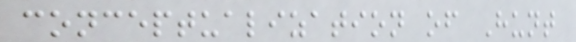conceptualization of Hunt
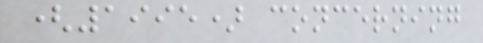(1995) concerning
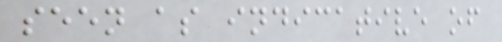seen as indicative of
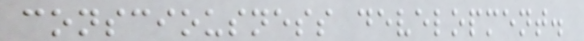consciousness development.
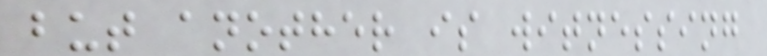but another is witnessing
